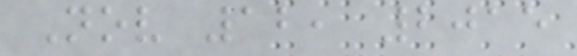Nov 12, 2015
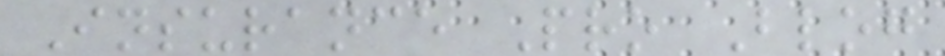Insurance Pro Blog
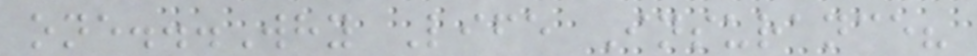one...Why Life Insurance?
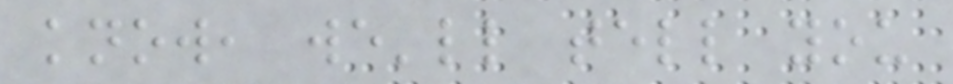know, we'll tell you
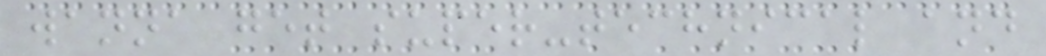wanna get super-technical and
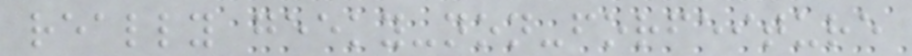really geeky-non-forfeiture
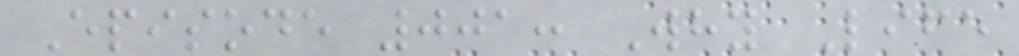Episode 001: Why Life
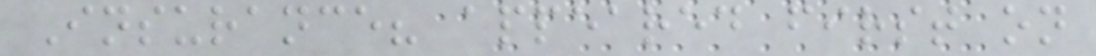Insurance? appeared first on
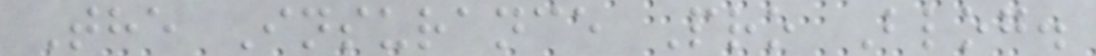The Insurance Pro Blog.
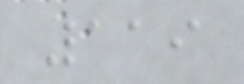119
